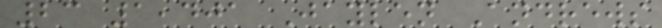23 1,401 Jaylen Andrews
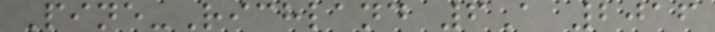Pine-Richland 6A 2016
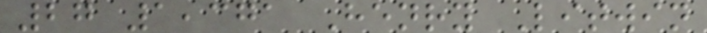27 1,371 Henry Litwin
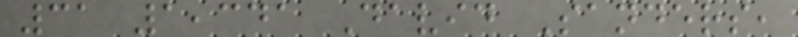31 1,341 David Sanders,
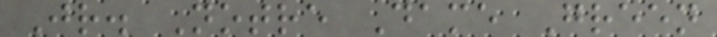Jr. Notre Dame Green
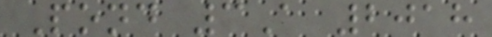Pond 3A 2018
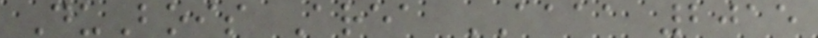DuBois Area AAAA 2015
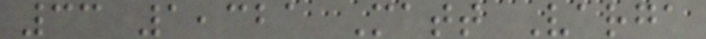33 1,321 Matt Varga
